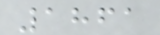1861
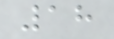18
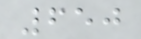650
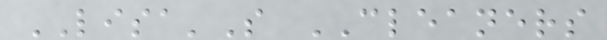LISA'S CLEANERS
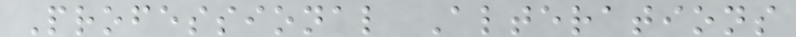Professional Alterations
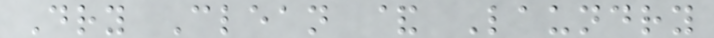Dry Clean & Laundry
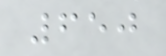650
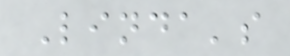Linda's
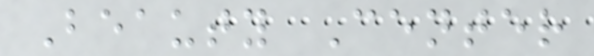Beauty Center
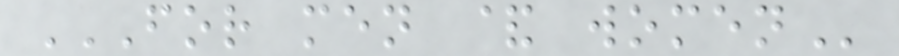FOR MEN & WOMEN
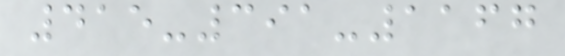415-391-1167
